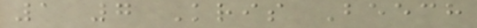1 7 Kris Beech
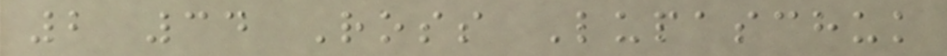2 34 Ross Lupaschuk
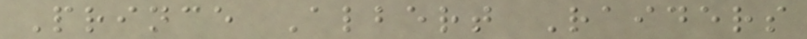Prince Albert Raiders
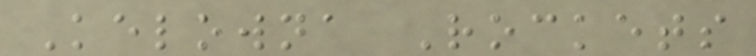Kelowna Rockets
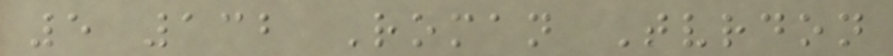5 132 Roman Tvrdon
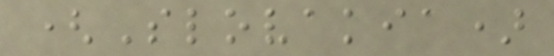(Slovakia)
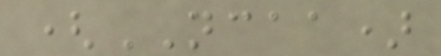(NCAA)
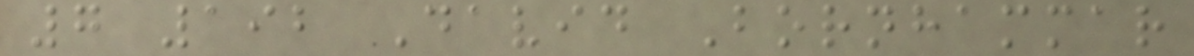7 192 David Bornhammar
